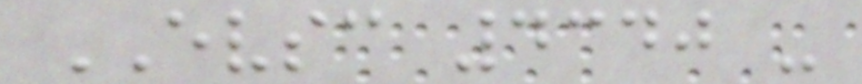EVSC 4340 -
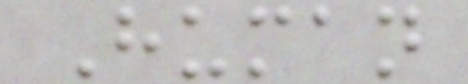Human
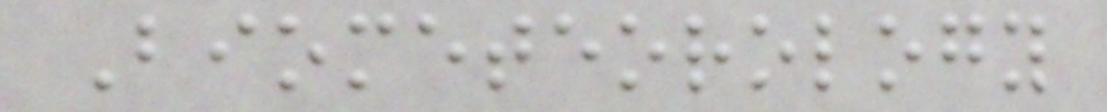Biometeorology
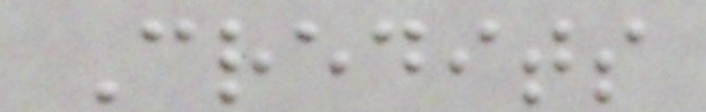Credits
